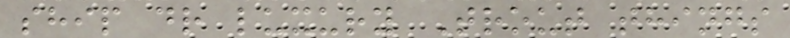ship dr luxury Trout things
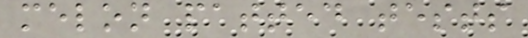melon patted tests
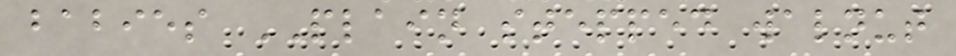babies PLAIN stepped walnut
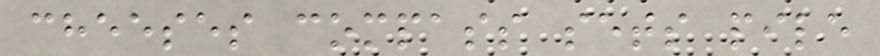cheeses compass sets pile
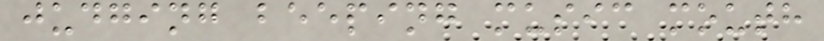judging beeping music mouth
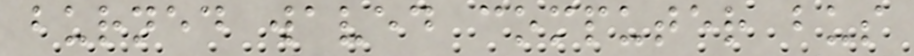burned waved computer bus
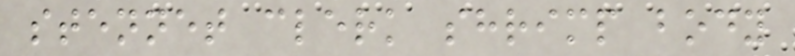stennet clerk shrimp body
